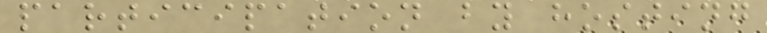participation by hosting
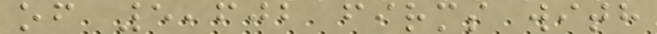of 5,602 firms with
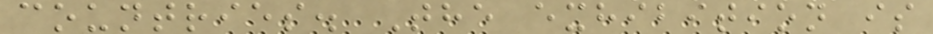countries. The exhibition is
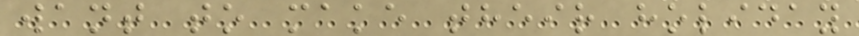want to make their holiday
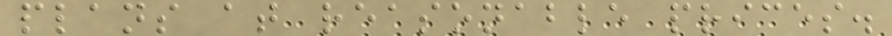plans at reasonable prices.
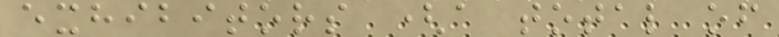exhibitors (a total of
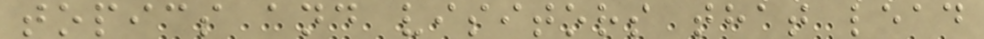topics and visitors that lead
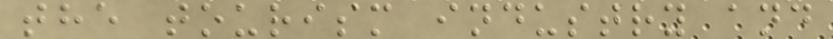the tourism industry and
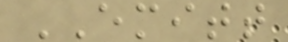EMITT
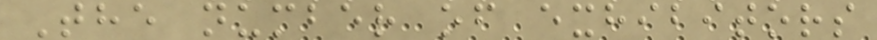The number of exhibitors
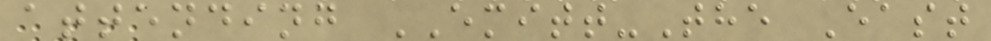attending EMITT-The East
